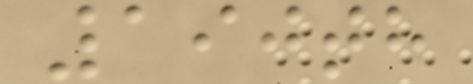190th
